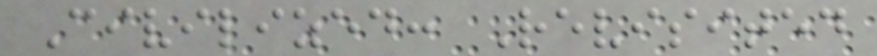Civilized: Revisited
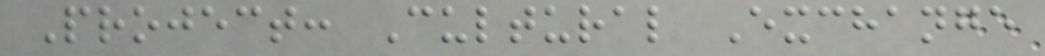Project: Cultural Exchange
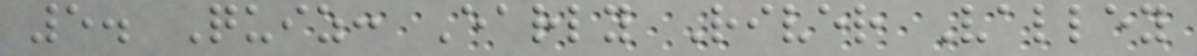5. Quiz: Early River Valley
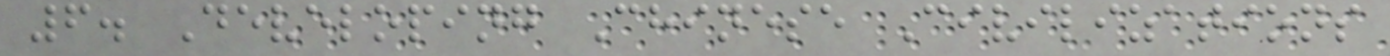6. Developing Chinese Civilizations
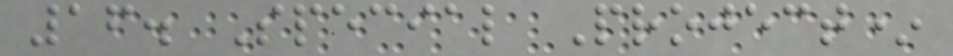16. Special Project*
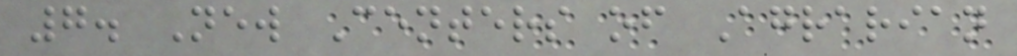7. New Centers of Agrarian
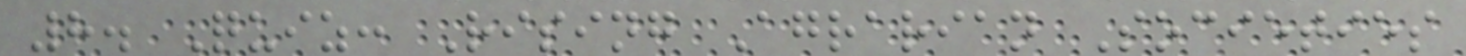8. Quiz: Rising Agrarian Societies
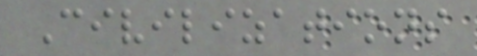Civilizations
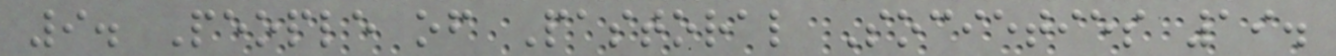9. People of Pastoral Societies 19.
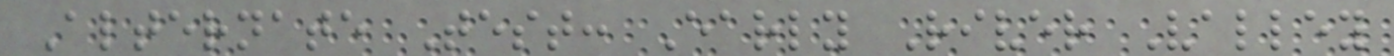Alternate Test: Early River Valley
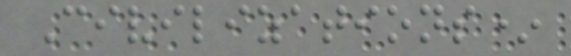Civilizations*
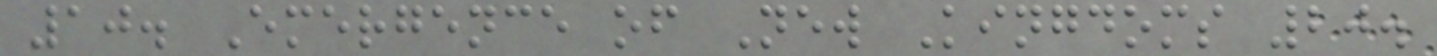10. Emergence of New Kingdoms 20.
